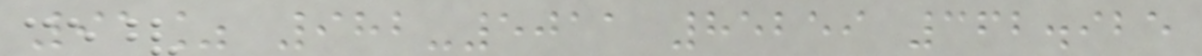91% 982-5011 85259 362.925
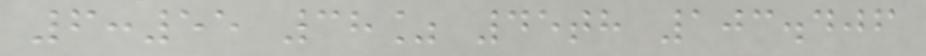6:55 38% 45th 103.406
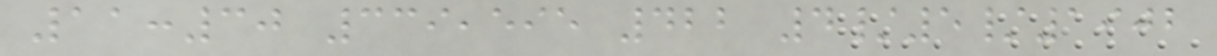11:30 339,595 422 4/5/1902
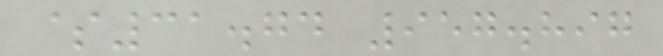$31.74 957.897
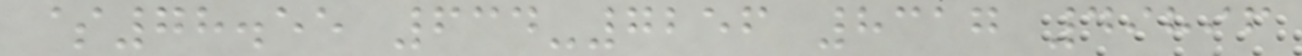$78.55 634-7256 8317 49896
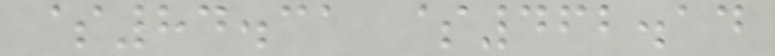$84.31 $462.14
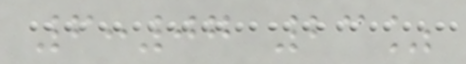6:07 23%
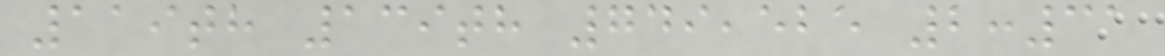119th 139th 749,525 2:31
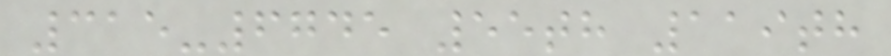315-6745 55th 119th
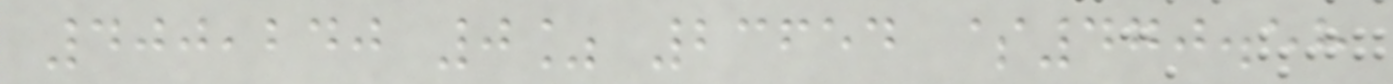400,240 0% 23654 $470.58
